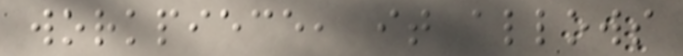workpiece, it allows
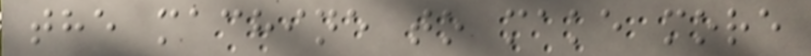the machine to make more
